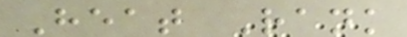Heat Rank
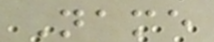Name
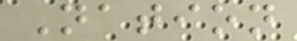Nation
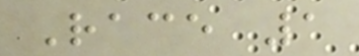Race 1
